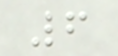6
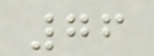76
